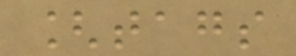[tags
